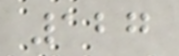127
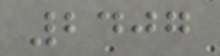2407
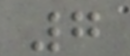7
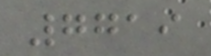7719
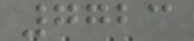7723
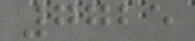7725
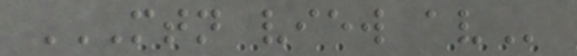MTN VIEW AV
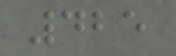425
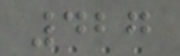427
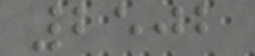2502
